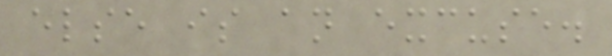else is an excuse.
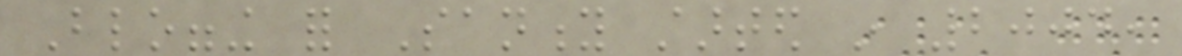Blogging for Sanity started in 2004,
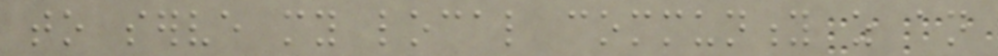to serve my local community as an
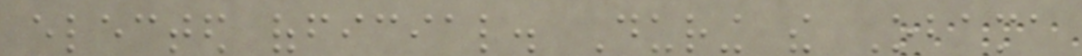elected official. During the Obama
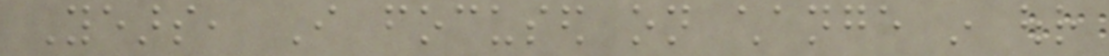Years, I focused on change in our
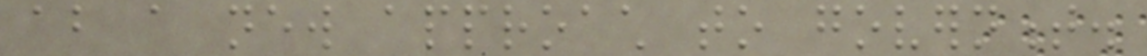about a new approach to government.
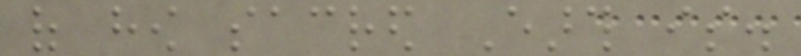of how sacred Earth is.
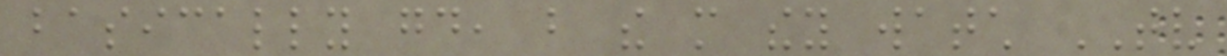basically good, but the more they watch TV
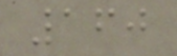160
